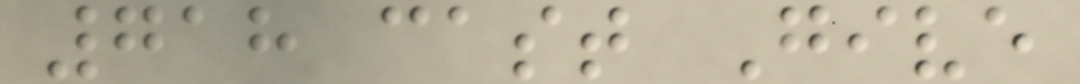718 cast Give
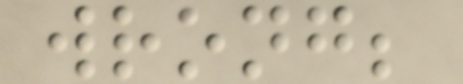wrong;
